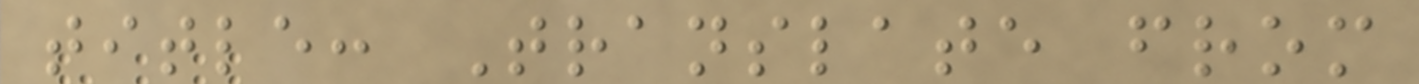title: Translate from
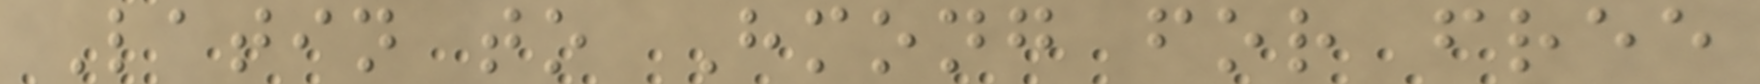Latin to Hmong for free
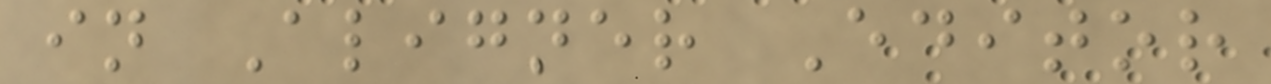in Aligner Editor
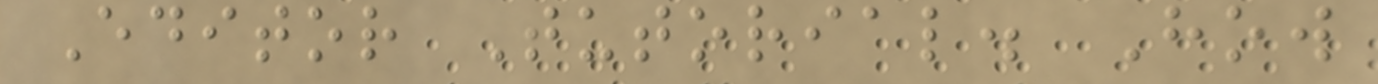Editor Tutorial. How
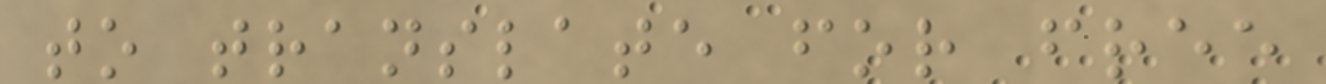to translate for free
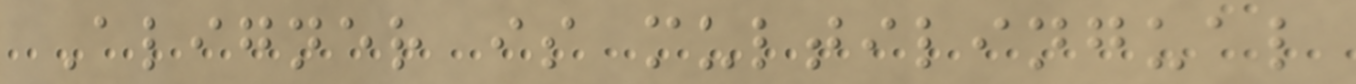Aligner is multilingual
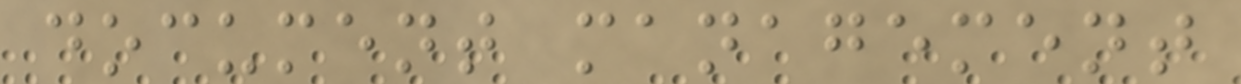document management
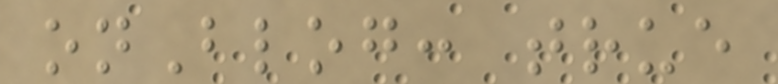onBlog: true
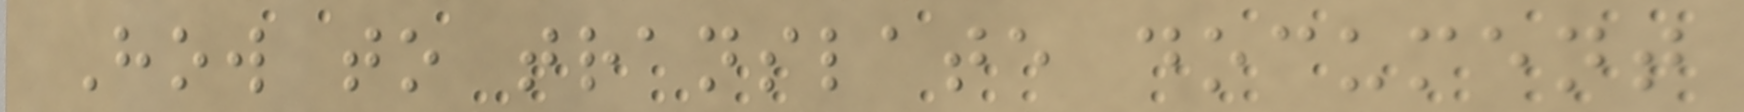How to translate document
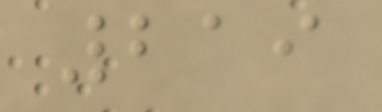219
